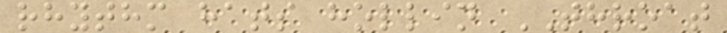rhythm hats hollin THROAT
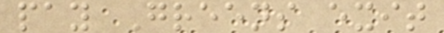pay Greens exit
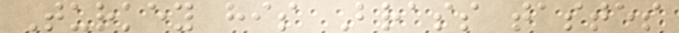Turkey his Brass tastes
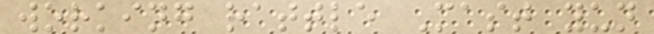working rattle Mast yun
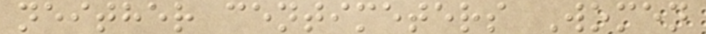neither centimeters Women
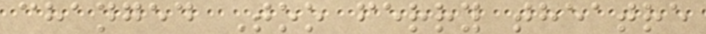changed Too ferry theatre
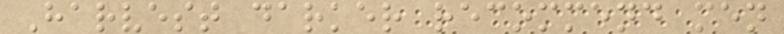Harvest darker recommend men
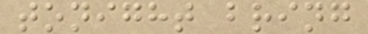tonight bring
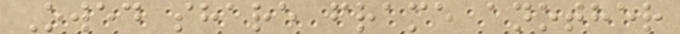Owed share frame another
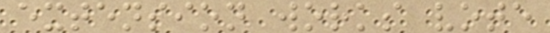extension works vote
